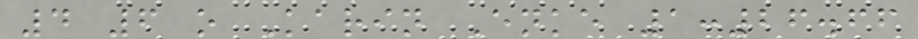4 6 o Karin Enke 1:26.66
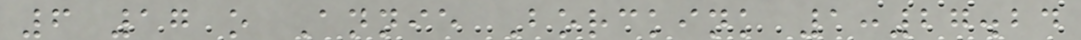6 17 o Annie Borckink 1:27.24
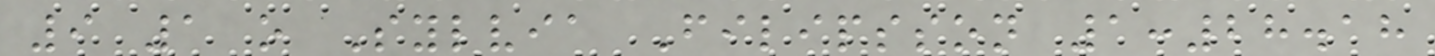9 1 o Sylvia Filipsson 1:28.18
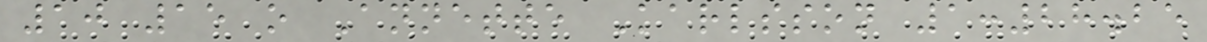10 15 o Annette Karlsson 1:28.25
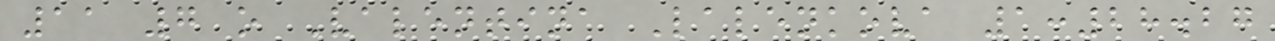11 7 o Valentina Lalenkova 1:28.27
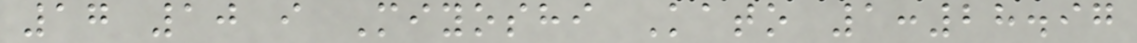17 10 i Miyoshi Kato 1:28.97
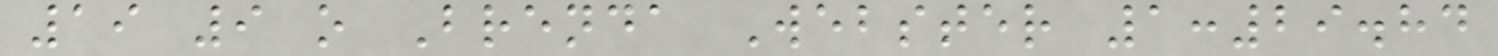19 9 o Brenda Webster 1:29.84
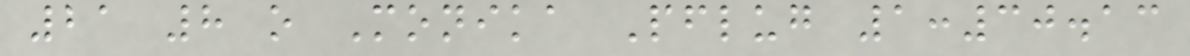21 8 o Monika Pflug 1:30.13
